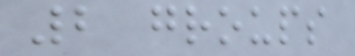2 groups
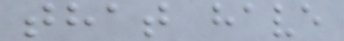that have
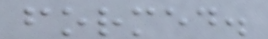formed.
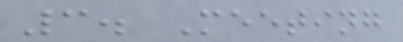3. Meeting
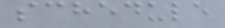schedule
